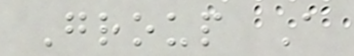Group A
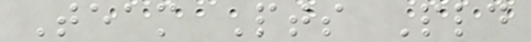Team Pts Pld
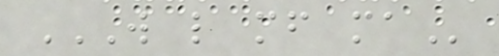W L MF MA
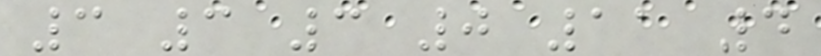3 3 3 0 11 4
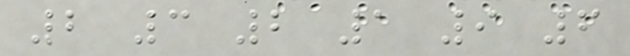2 3 2 1 9 6
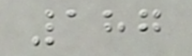187
